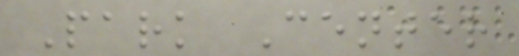Park Center
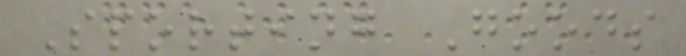Sporting Goods
